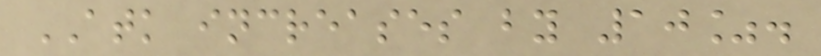ATK increases by 10%.
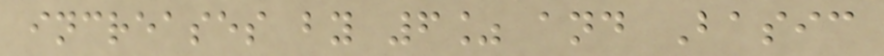increases by 6% and Basic
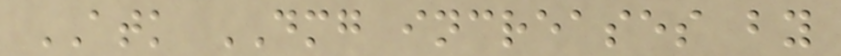ATK DMG increases by
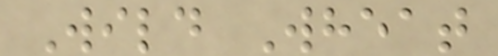Wild Wheat
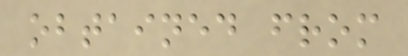obtained from
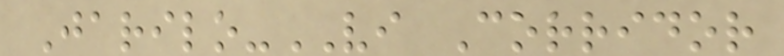Jarilo-VI Corridor
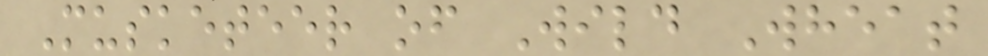Musketeer of Wild Wheat
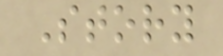Story
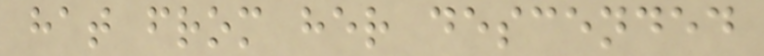hat from her descended
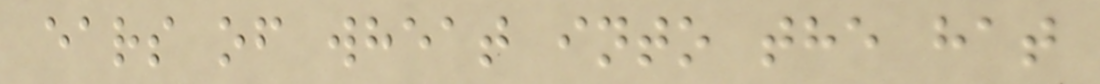ears of wheat into the hat
